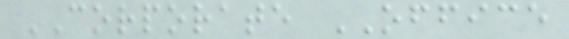CORPORATE OFFICE
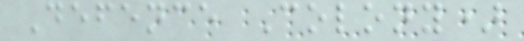Defence Colony)
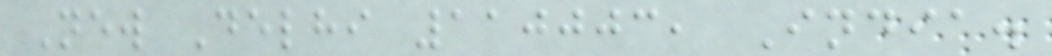New Delhi 110003, India.
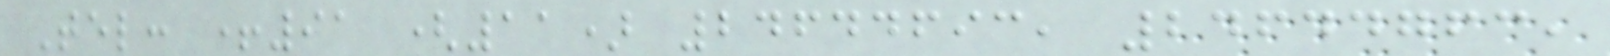Tel: +91 (11) 24644693, 24644763,
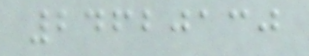24620130
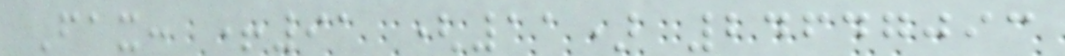Fax: +91 (11) 24647093
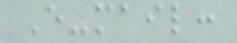E-mail:
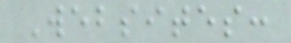Websites:
